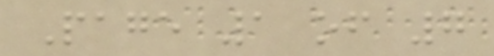Page 1 of 7
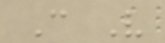C V
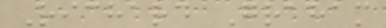Richard Graham
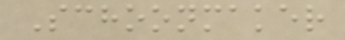Schoonmaker
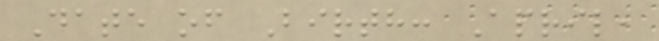Date of Birth: April,
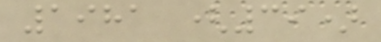1981 (39)
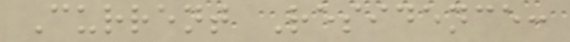Current Residence:
